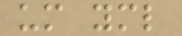um yml
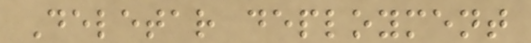Deletar deployment
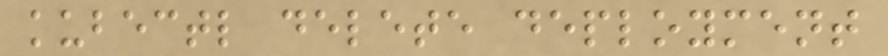kubectl delete deployment
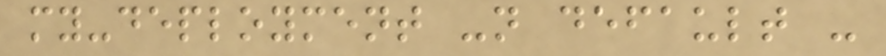my-deployment -n default -
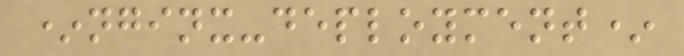*nginx-deployment*
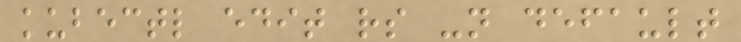kubectl edit rs -n default
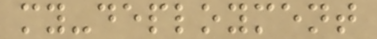my-deployment
